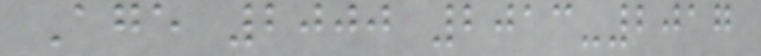Age 2000 2013-2017
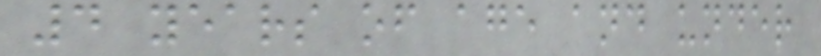4 years of age and under
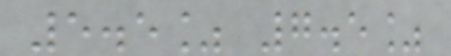5.5% 7.5%
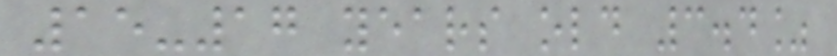15-17 years old 3.4%
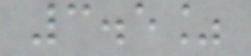3.5%
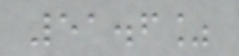51.6%
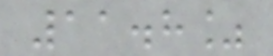11.8%
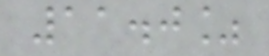11.0%
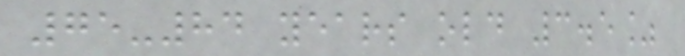75-84 years old 3.5%
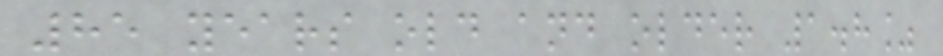85 years old and older 1.8%
